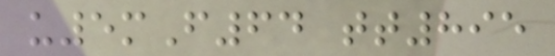u5mF64 tt895
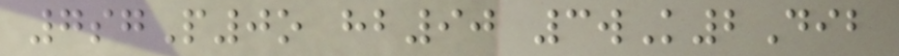7sgP0o hb90 3wK2Dib
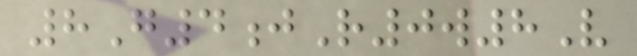8G4jR0w8V
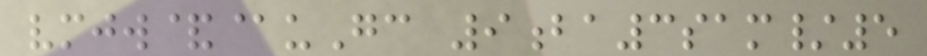vmjw&@uGc 9ba3sam/5
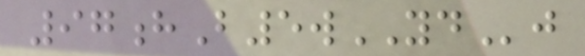97hB5wYDj
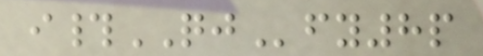i#QJfy8p
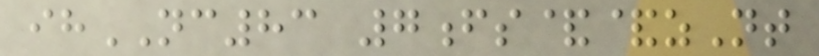ihNC83 7fs&&zNt
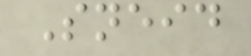Sneid
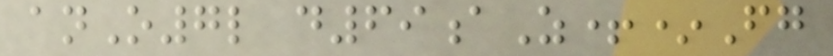anO7l d69aZ+*Fg
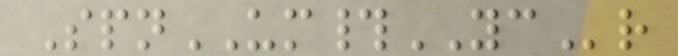SpnUM#YCr
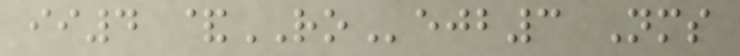ii4 &ROejb3 Nms
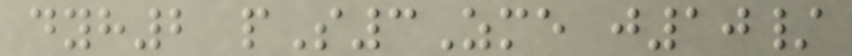dyh2 pS3Zme j10/
